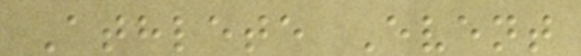Athlete Event
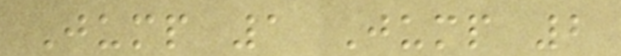Jump 1 Jump 2
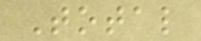Total
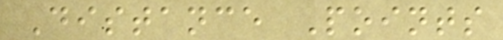Distance Points
